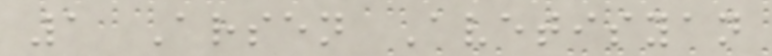1 Arsen Avetisyan
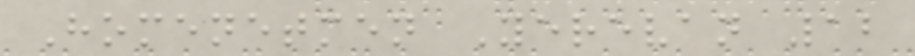Homenetmen Yerevan 12
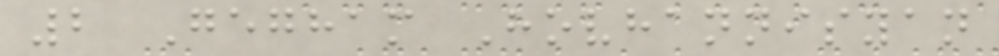2 Gegham Hovhannisyan
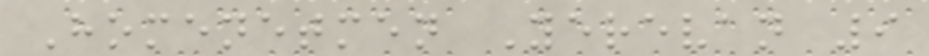Homenetmen Yerevan 9
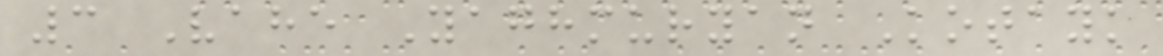3 Vahe Yaghmuryan Kotayk
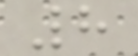8
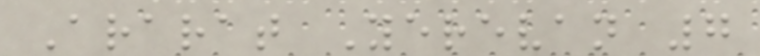Ararat Yerevan 7
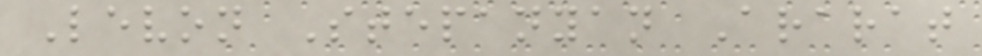Levon Stepanyan Ararat
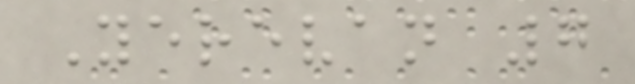Yerevan 7
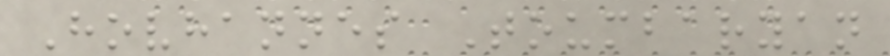Hovhannes Toumbaryan
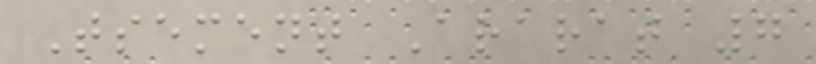Tsement Ararat 7
